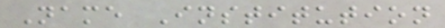Name Institution
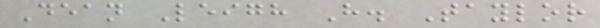Dean Leigh H. Taylor
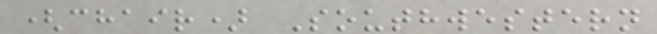(chair) Southwestern
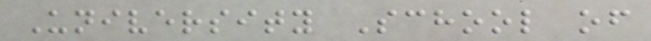University School of
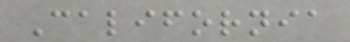California
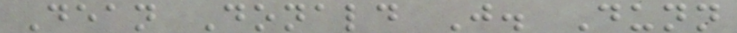Dean Donald J. Dunn
